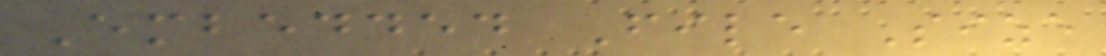Embedded File Size
